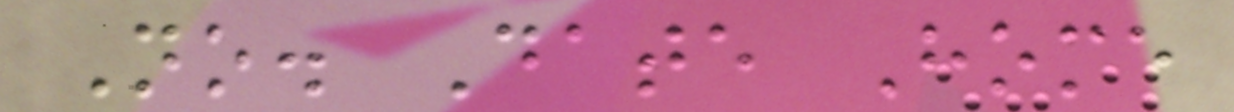No. Date Home
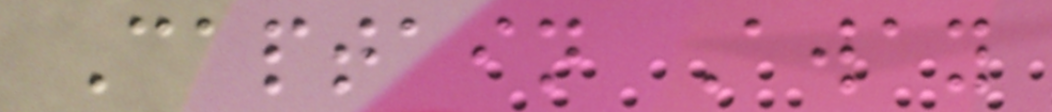Captain Away
